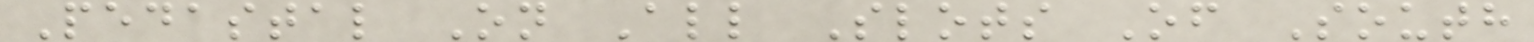Pedastal On All Slots Of South
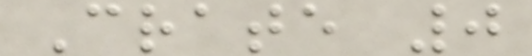Crate 0
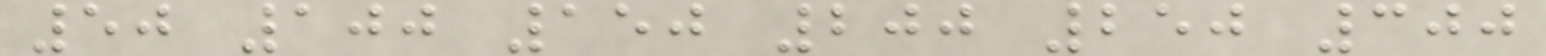50 100 150 200 250 300
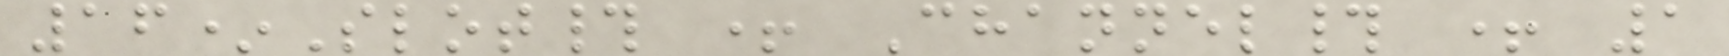16*Slot# + Channel# + 1
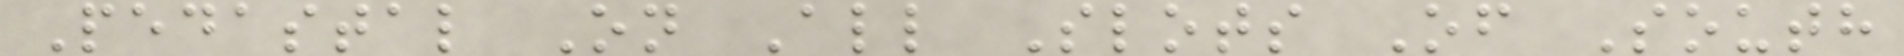Pedastal On All Slots Of South
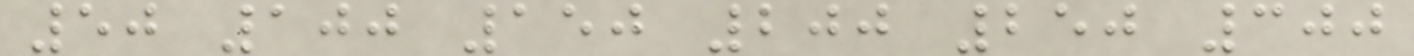50 100 150 200 250 300
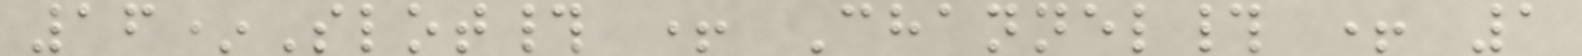16*Slot# + Channel# + 1
